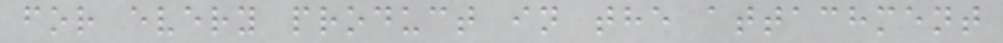for every product in the attachment
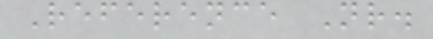Reference Nr.
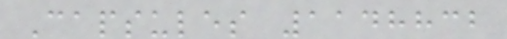Capsules 1148832
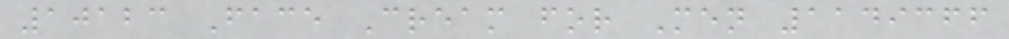10123 Face Cream for Men 1149366
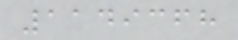1149368
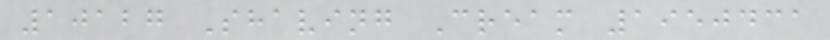10127 Shaving Cream 1950431
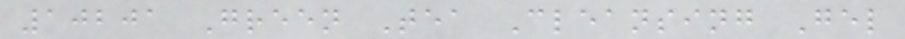10201 Green Tea Cleansing Gel
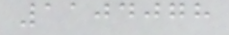1104078
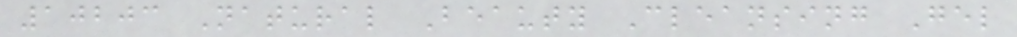10203 Natural Beauty Cleansing Gel
